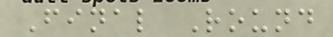Final Round
